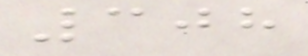308
